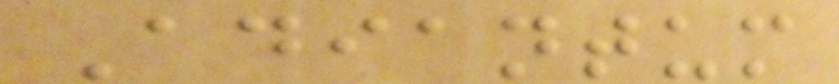Adiantum
